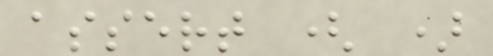assert ( )
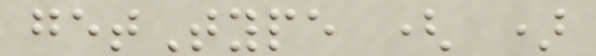getType ( )
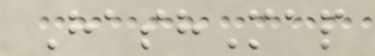HashMap
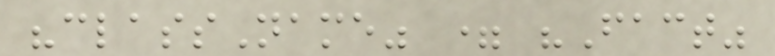"className" = "Fact"
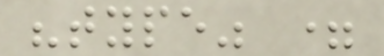"type" =
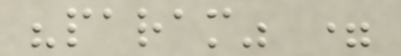"param" =
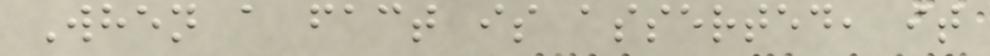When a fact is asserted, it
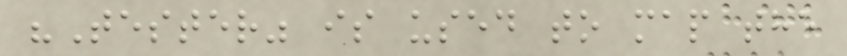"Tester" is used to map the
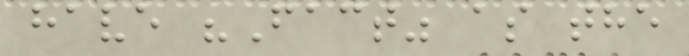have "Fact" as the
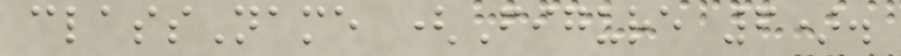className (Figure 6).
